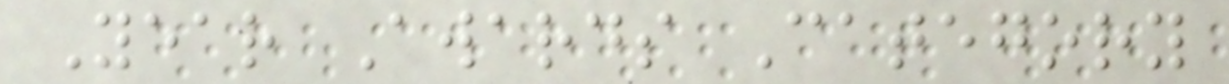Year Awards Category
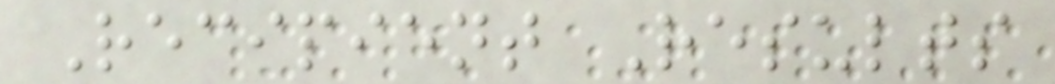Recipient Results
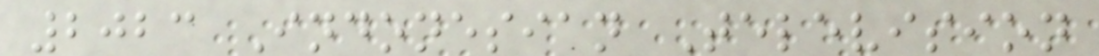2023 Indonesian Television
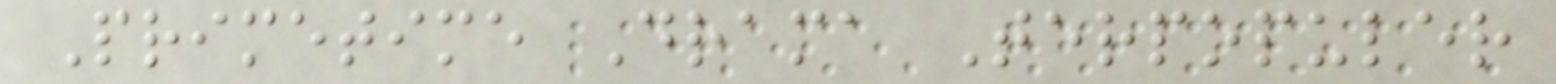Primetime Drama Terpopuler
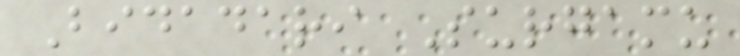Bidadari Surgamu
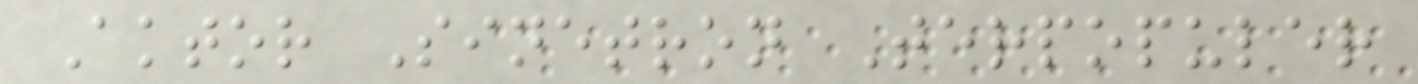Aktor Sinetron Terpopuler
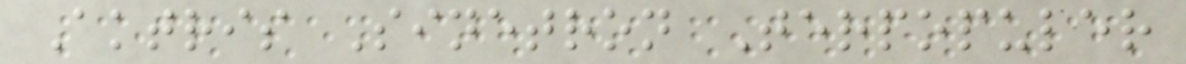Aktris Sinetron Terpopuler
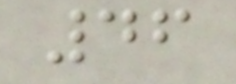46
